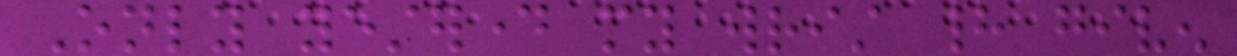Only yesterday my wrist had given
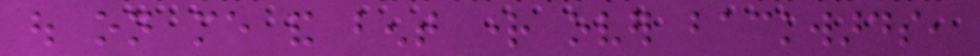out on me and bent right over backwards,
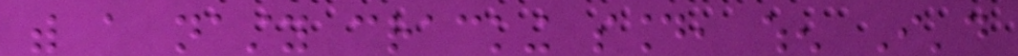with a nasty cracking sound, when I'd
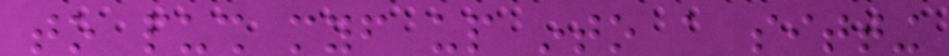to push myself up into a sitting
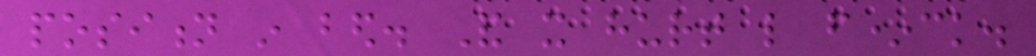position in bed. And it hurt like f*ck.
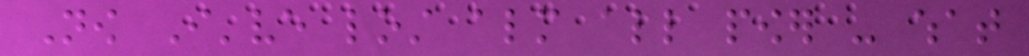Now I've lost almost all power - what
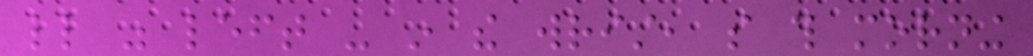little was left - in the wrist, so this morning
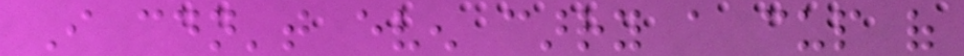I couldn't even carry a cup of
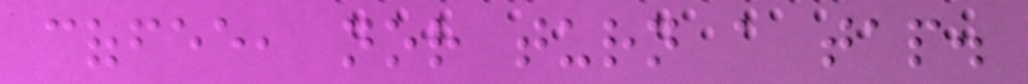coffee, nor turn a tap.
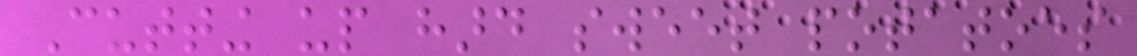Cutting up hard sweet potatoes
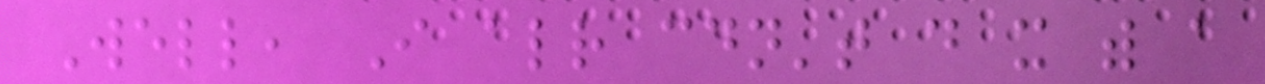Well, I already couldn't do it with a
